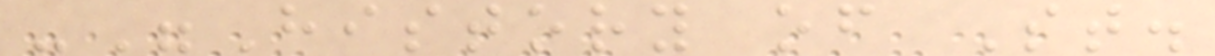-"History of St.
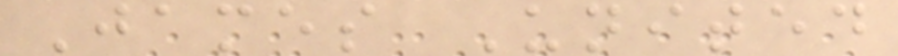James United
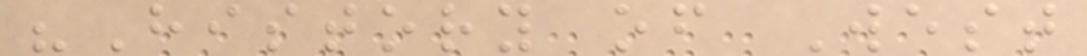"History of West
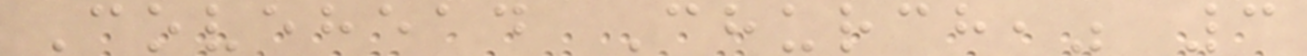Covehead Church," 3
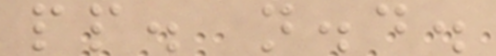pp. n.d.
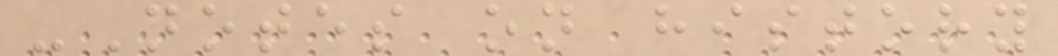-Notes on history
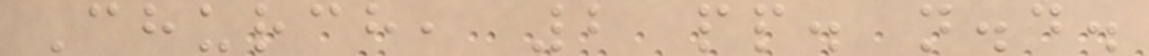Church, 2 pp. n.d.
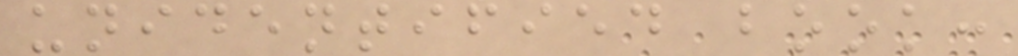unidentified book:
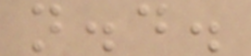n.d.
